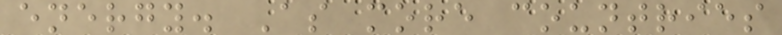energy. As more countries
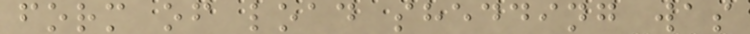form of load shedding was
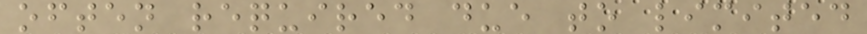often required due to limited
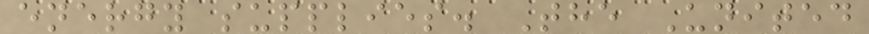energy supplies. The United
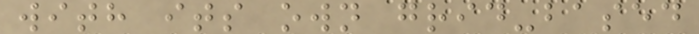with its own grid-based
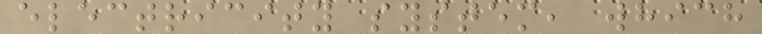electricity system, which
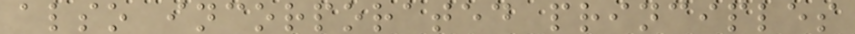also incorporated principles
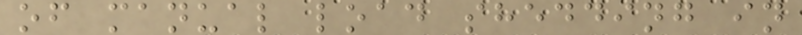of manual load shedding in
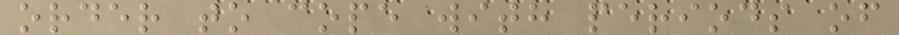order to cope with periods of
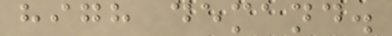high demand.
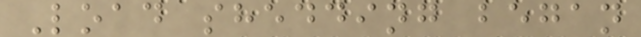Load shedding began
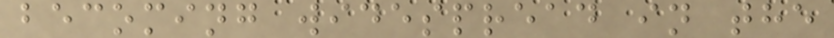becoming widespread in the
